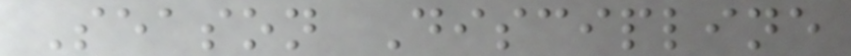Season Discipline
